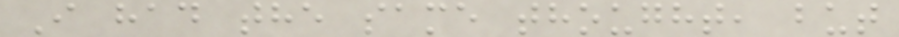I had the same thought, but
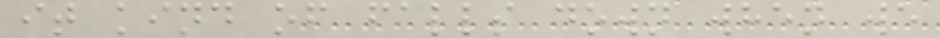it kind of falls down when we
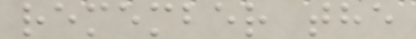remember the
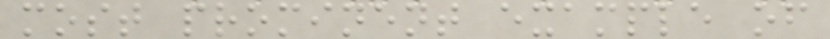most prominent example of
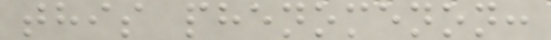this phenomenon:
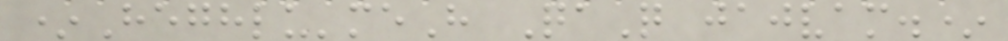*Heghlu'meH QaQ jajvam.*
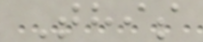This
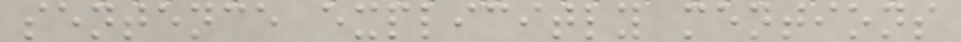sentence explicitly mentions
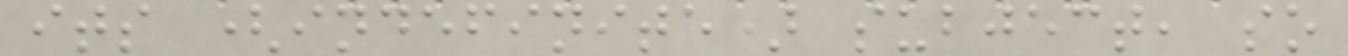its (indefinite) subject, so
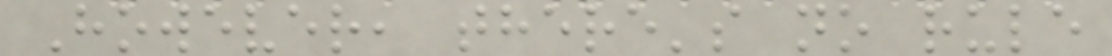However, there's no rule
